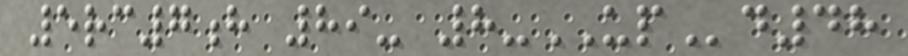5rc7h 89- 8-UPd48
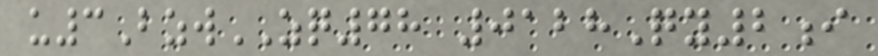u3BzwZQ78 0128Qy2i
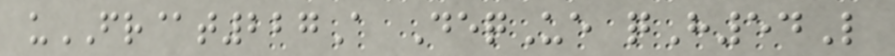uFR@t227A DeqUe qH54L
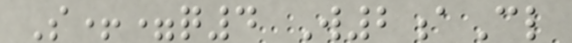S+=q4 W2aCl
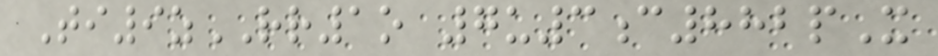Ti9zRR1o 7u3c882pX
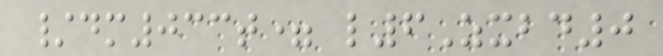/dm033t= l6Zxbd0
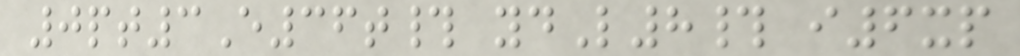0pt3E36t# ydL8# i6xp
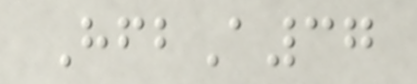HfbA37
